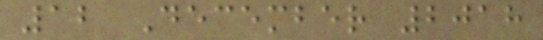12 December 2018
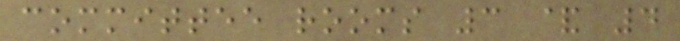committee rooms 3 & 4
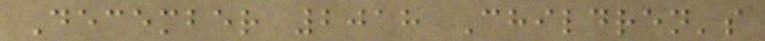December 2018 Children's
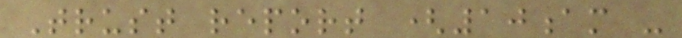Trust report (10am -
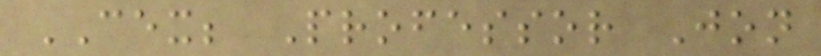CEX; Professor Jon
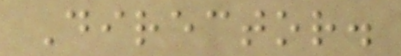Director.
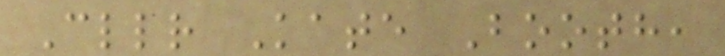Cllr Kate Booth,
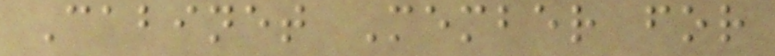Cabinet Member for
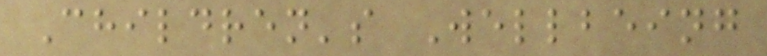Children's Wellbeing
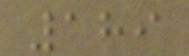189
